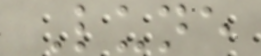Lune
